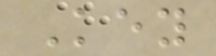Key
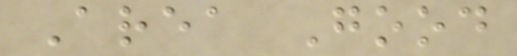Area Good
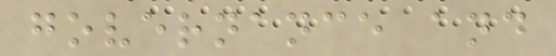governance and
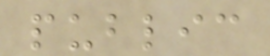public
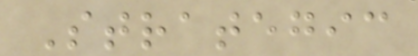Strategic
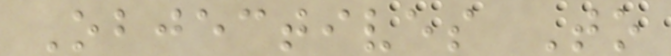Objectives To
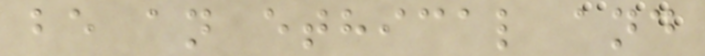be an ethical and
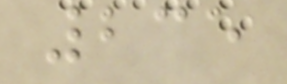235
